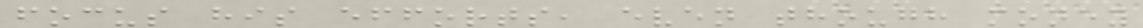focus his efforts, even though money
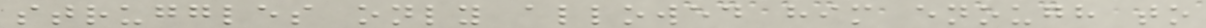struggles only allowed him enough to
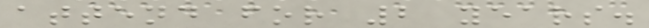attend for 2 years.
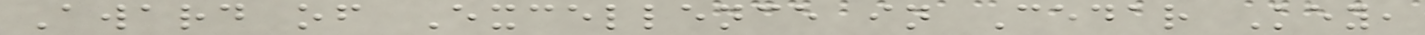Award of Excellence in Cedar Key,
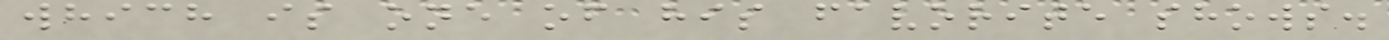which is one of his favorite shows.
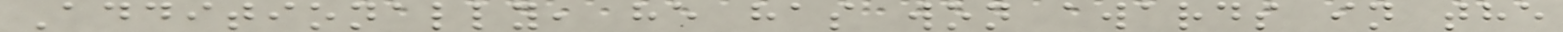Additionally, he has won awards in the
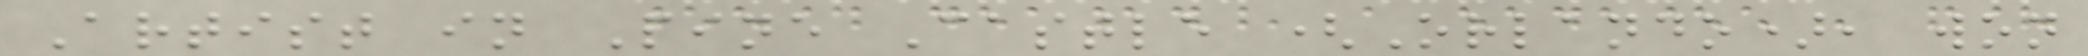Artist in Pine Castle (Orlando), won
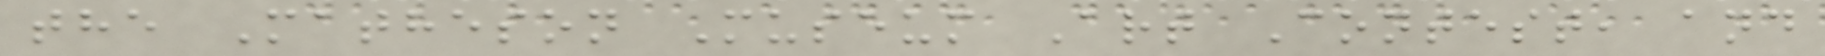the Matheson Museum Art Contest, and
